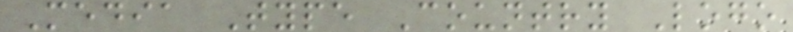Media Type Country Logo
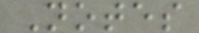Notes
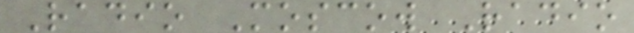Radio Moscow Radio
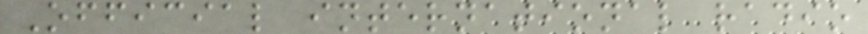Official international radio
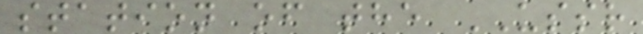station of the USSR
